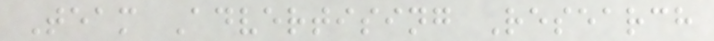Team Advertising Research
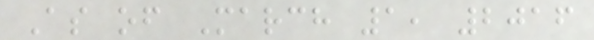As of March 1, 2016
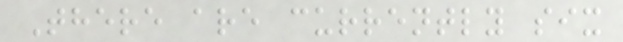There are currently six
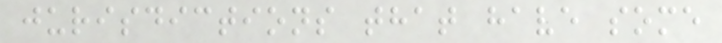jurisdictions that have some
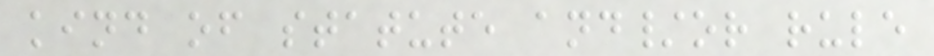kind of statute and/or rule
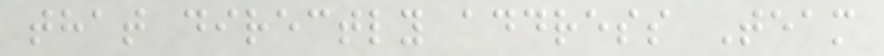that directly address Team
